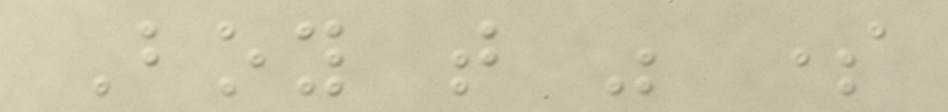Boy that was some
